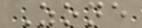Zone
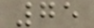75
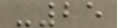-25
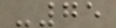-75
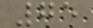75
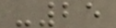-25
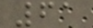61
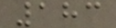183
